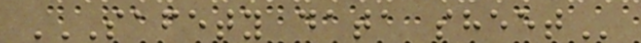SAFETY DATA SHEET
